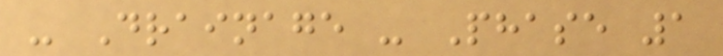- Drainage - Phase 1
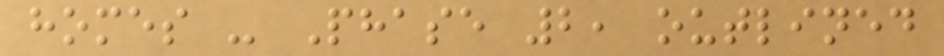homes - Phase 2, outlined
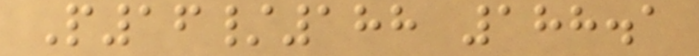P16/188 188.1
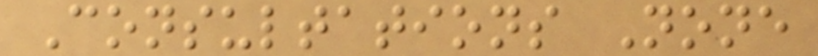Consultations None
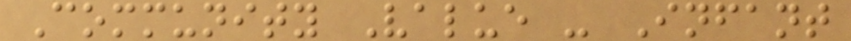Community Value - Infant
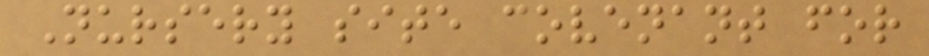Nursery site covenant for
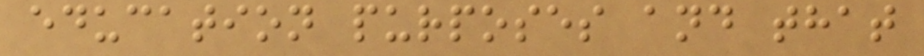education purposes and that
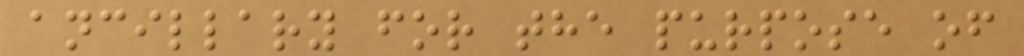ancillary for the purpose of
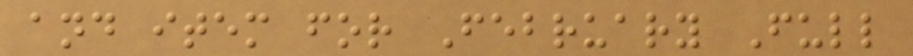and item for February Full
